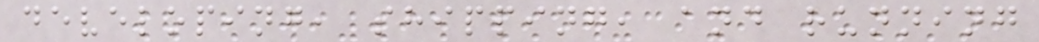developing, shipping, and running
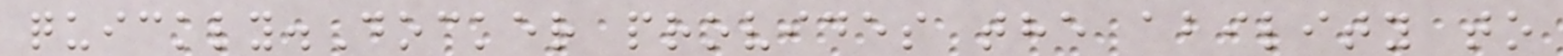quickly.Docker provides the ability to
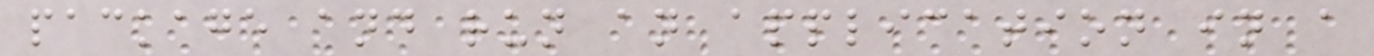package and run an application in a
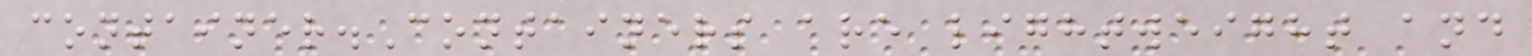container.Containers are lightweight and
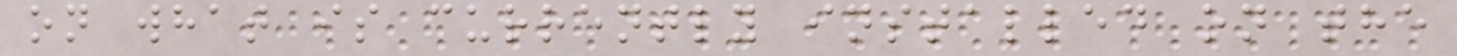on what is currently installed on the
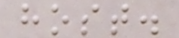host.
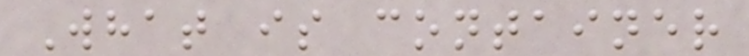What is container
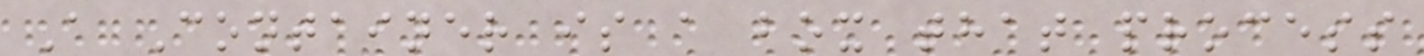A Container is a box that process
